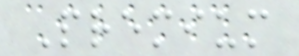Premium
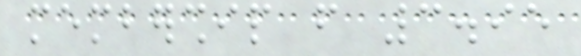membership from 3.95
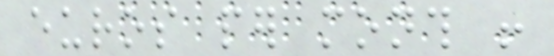euros per month !
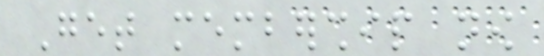Get membership now
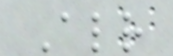Already
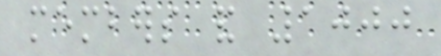members and 1000
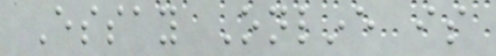Essay Online is
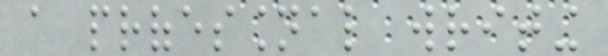a professional writing
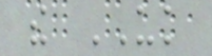the UK
